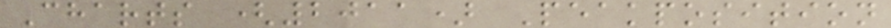Charts (2011) Peakposition
